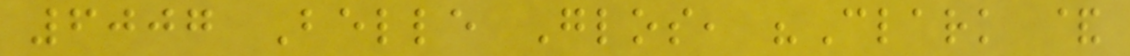6007 Belle Glos, "Clark &
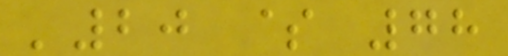'20 $ 78
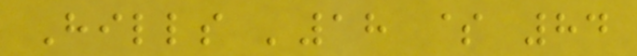Hills '18 $ 84
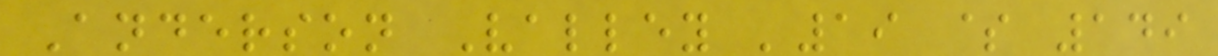Anderson Valley '19 $ 149
